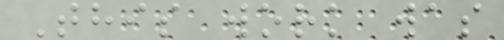This work was
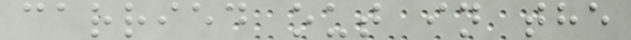carried out in the
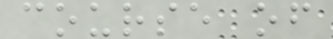course of
